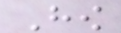How
